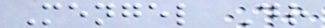Mengel Dr
